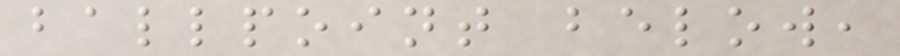ballpoint below,
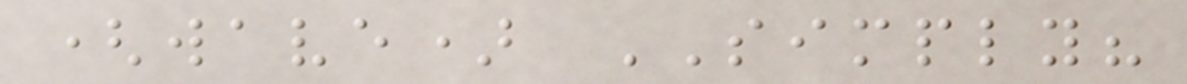(wave) SIMPLY?
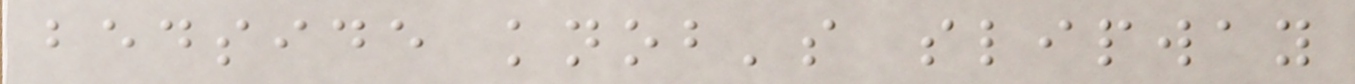bedside knob's slipway
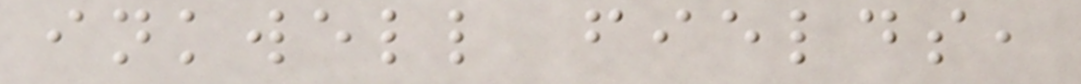inkwell fields,
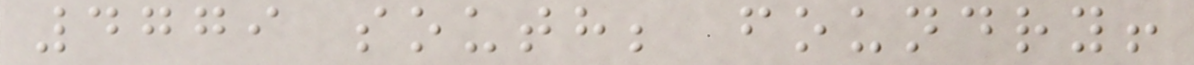4779 south; foundry!
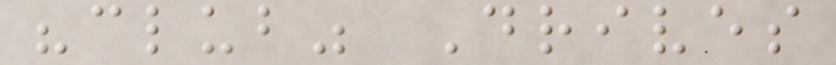"club" Drives
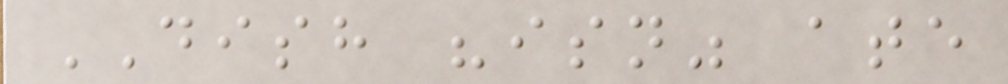DISH "isn" ate
